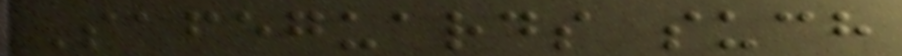Safeguards such
